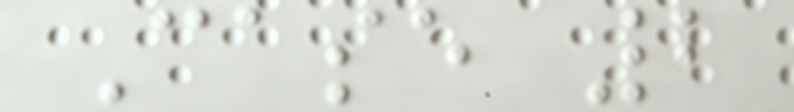Case 2
